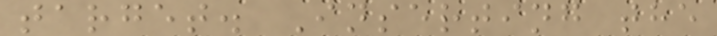target. Inserting the
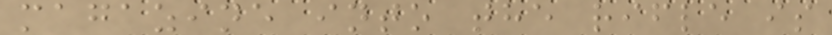magazine into the rifle is
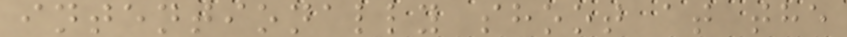intentionally shoot at the
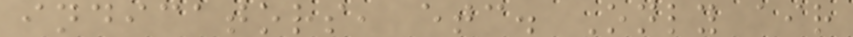indicators, etc. Only air
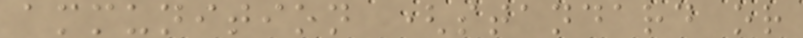ammunition (standard or
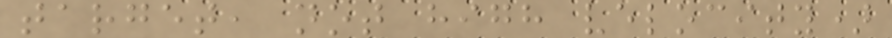target, not high velocity)
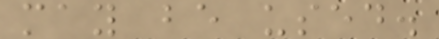may be used.
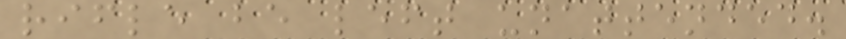rifle be left unattended.
